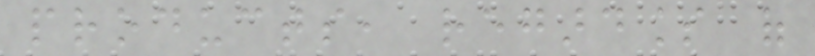products, regardless of
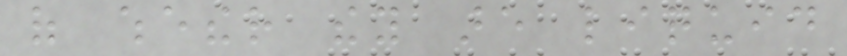of whether they are liquid
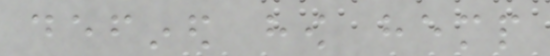defined how hemp
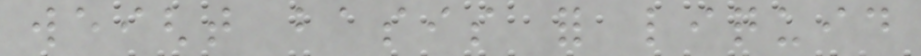weight basis for liquid
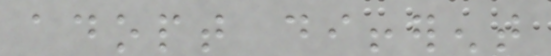adopt different
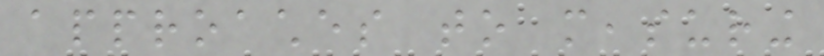approaches to measuring
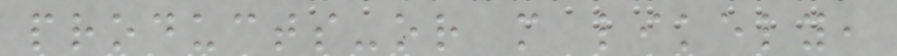products-or more likely,
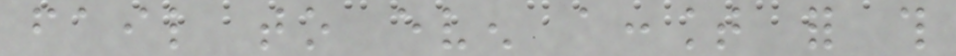fail to even account for this
